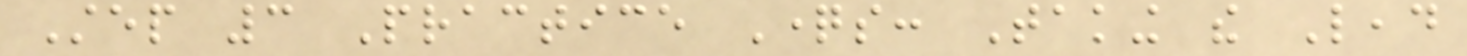Step 3 Practice Questions: Taking the Lead
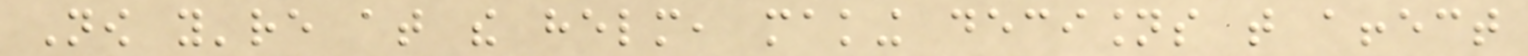Now you're at the helm, making decisions that affect
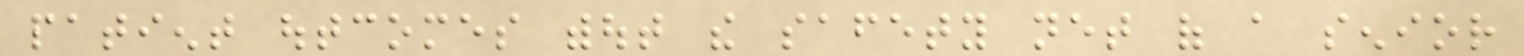patient outcomes without the safety net of a senior
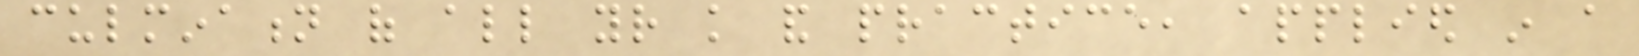culmination of all your knowledge and practice, applied in a
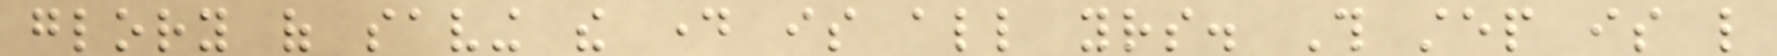glory of saving the day is all yours. This step is like
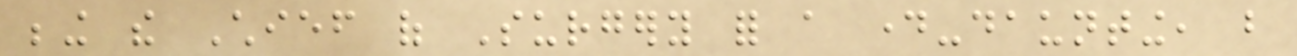being the Chief of Surgery for a day-daunting, but
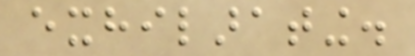exhilarating.
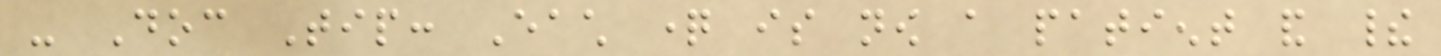- Doc Tip: Each question is now a patient and their
